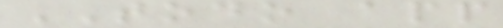TODO app
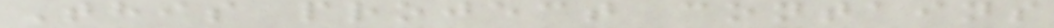This project contains
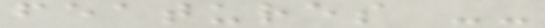features --
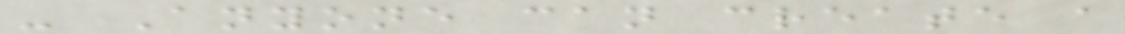- Anyone can create a
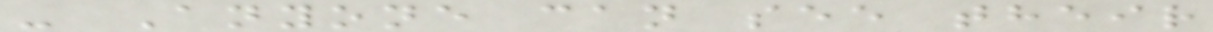- Anyone can see their
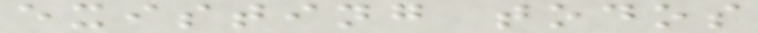existing todos
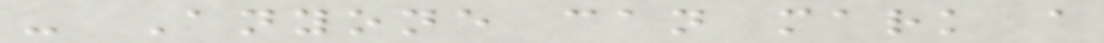- Anyone can mark a
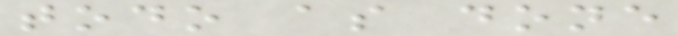todo as done
